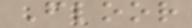Floor
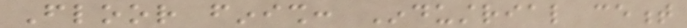Floor finish: Industrial cement
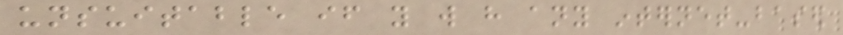unsuitable if you will have any internet-based
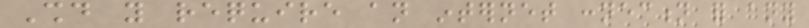Should you require an internet connection for any
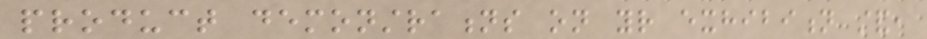product demonstrations on your exhibition stand,
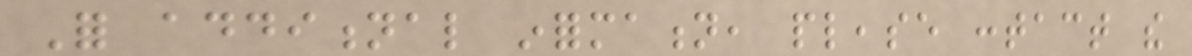For additional information, please contact the
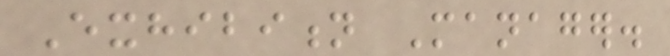Exhibition Manager.
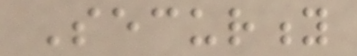Security
